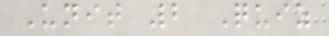Unit 2 Quiz
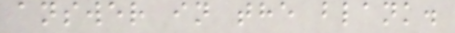answer in the blank.
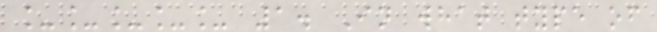_____ 1. In what type of
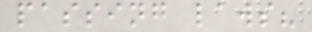passing laws?
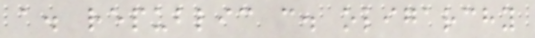a. republic c. oligarchy
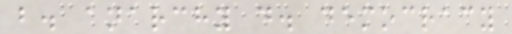b. anarchy d. democracy
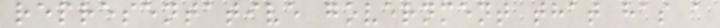representative government that has a
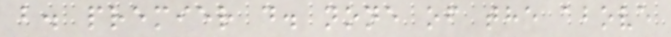b. premier d. none of the above
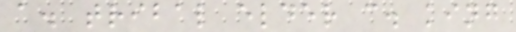a. tribal elder c. king
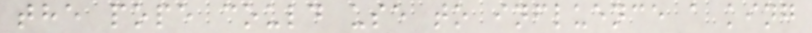the pope could use to influence a king
